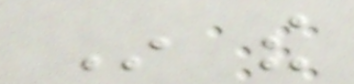In the
